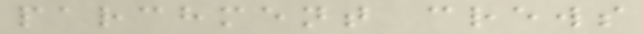parchment crews
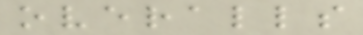overalls
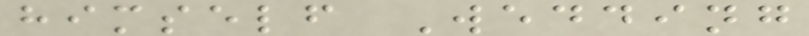himself Wedding
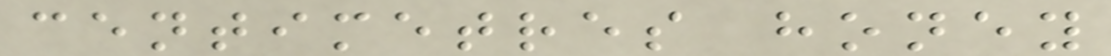centimetres honey
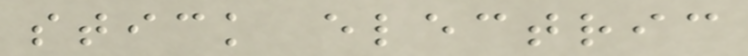stick electric
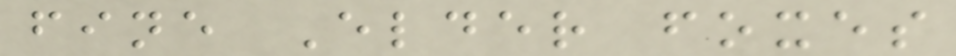fine Elder foxes
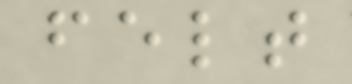felt
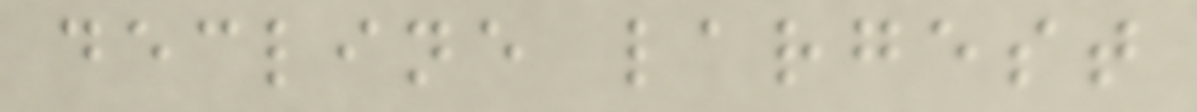decline largest
